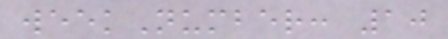weekNumber: 10
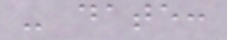- date:
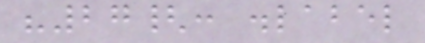"27{: .label
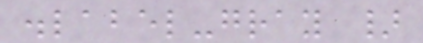.label-gray }
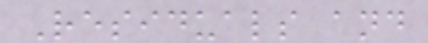Residuals and
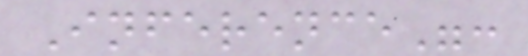Inference":
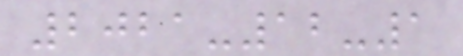2021-12-1
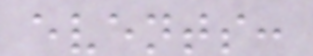events:
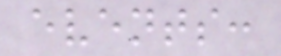events:
